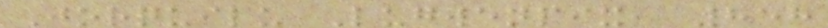Jorquilu Lugwenpix, 858
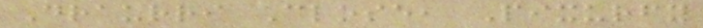Draurri Close, Pixurfy
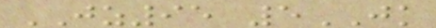JZ95 5JK
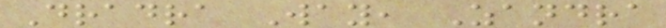Dradra Way, Zandra
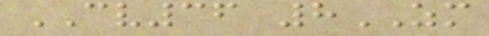CV36 8ZM
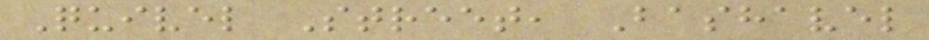Quivel Street, Bashavel
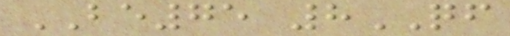BE75 8QF
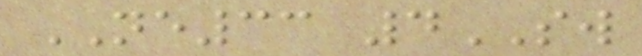NE33 4SW
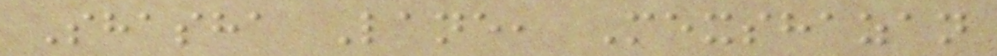Shasha Lane, Mexshazan
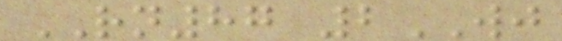RN87 2WJ
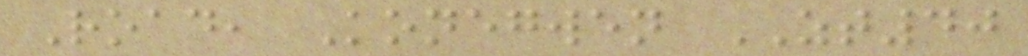Road, Konegwen ZT40
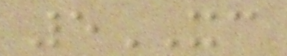5XC
